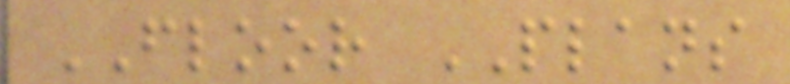FLOOR PLANS
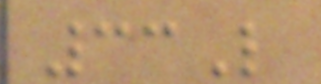33L
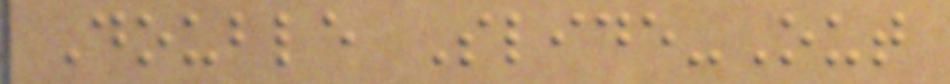Double Slide-Out
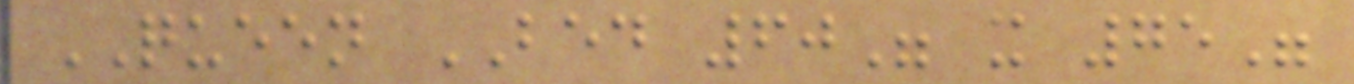QUEEN BED 60" x 75"
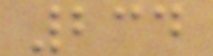234
